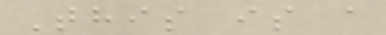This is a
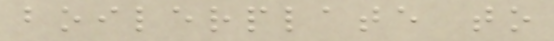boilerplate to
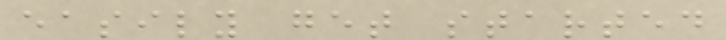easily get started
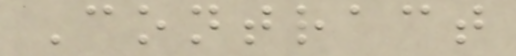Contract
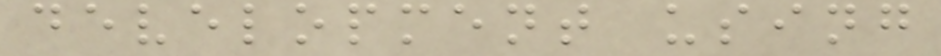development using
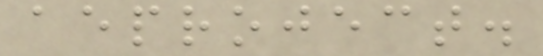aeproject.
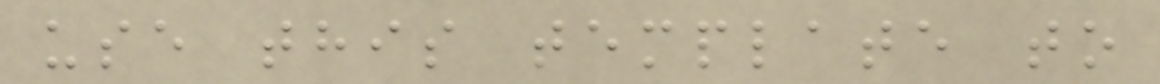use this template to
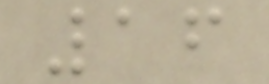16
